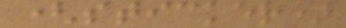(sticker)
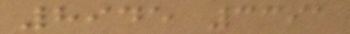8945 3391
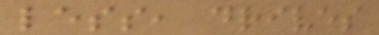less, drives
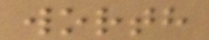worth
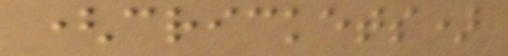(crickets)
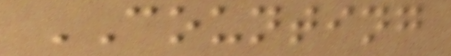COUNTING
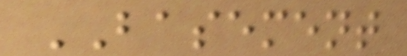BASEMENT
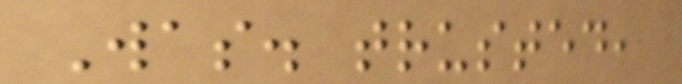Was. trusted,
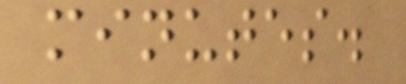minutes.
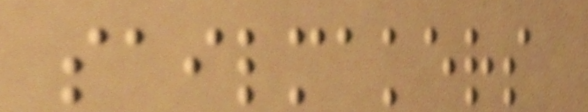sailmakers
